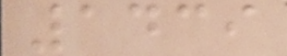1439
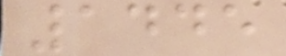1445
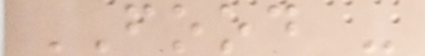FOOD -
